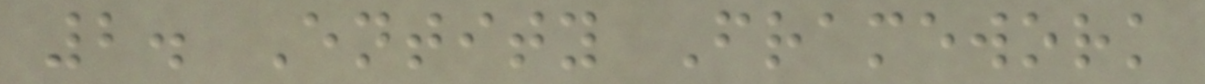2. Entity Framework
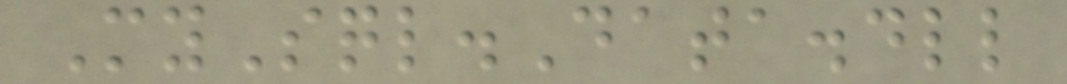MySql.Data.dll
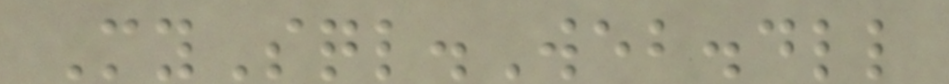MySql.Web.dll
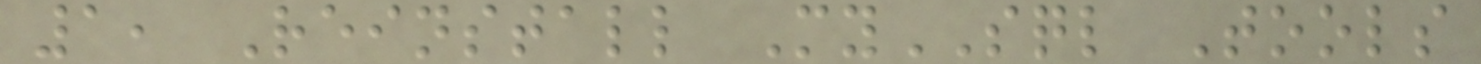1, Reinstall MySQL Tools
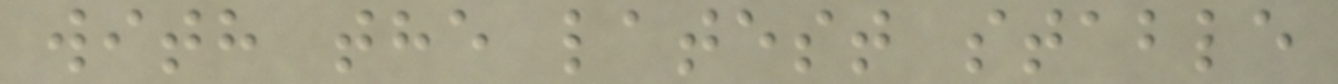with the latest stable
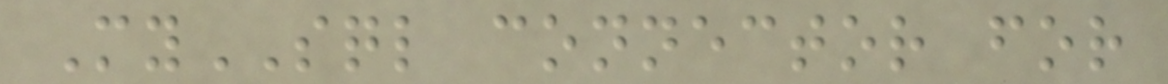MySQL connector for
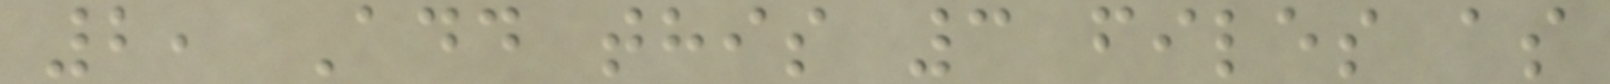2, Add this 3 files as
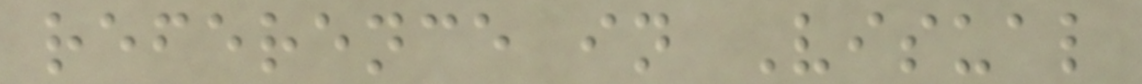reference in Visual
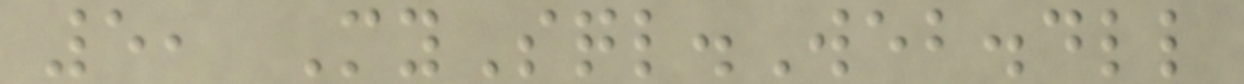5, MySql.Web.dll
